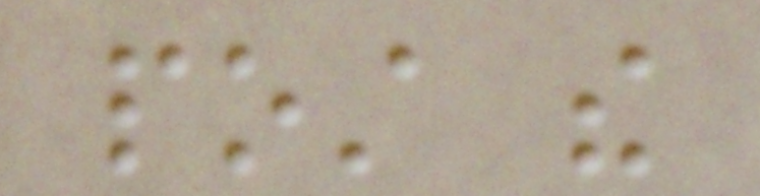post the
